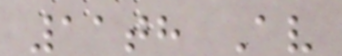11th Av
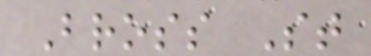Bross St
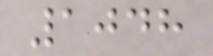1048
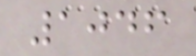1046
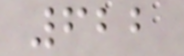622
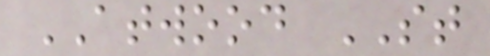ATWOOD ST
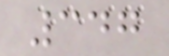347
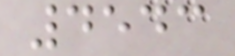4543
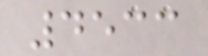4533
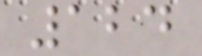124
